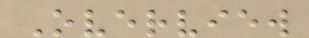Overview
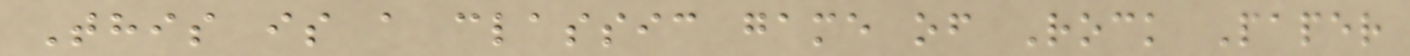This is a classic game of Rock Paper
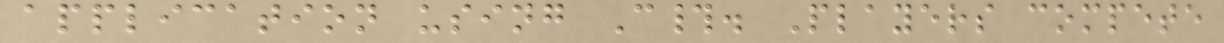application using C#. Players compete
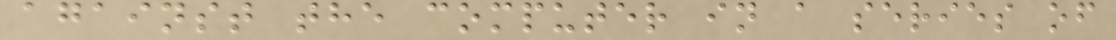against the computer in a series of
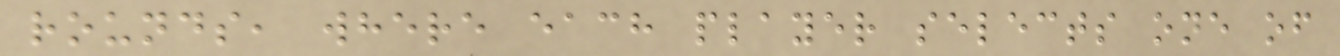rounds, where each player selects one of
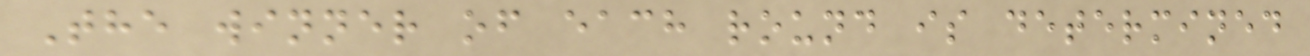The winner of each round is determined
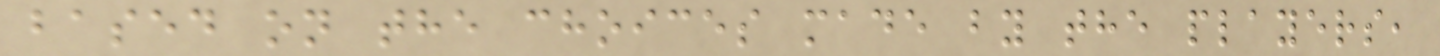based on the choices made by the players,
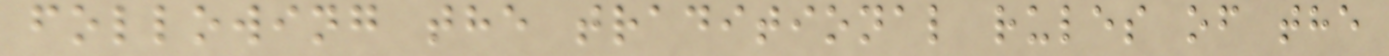following the traditional rules of the
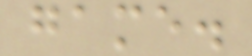game.
